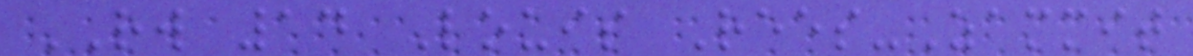RW 14 Louis Rees-Zammit
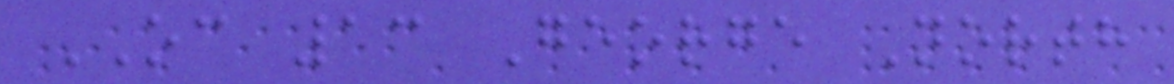OC 13 George North
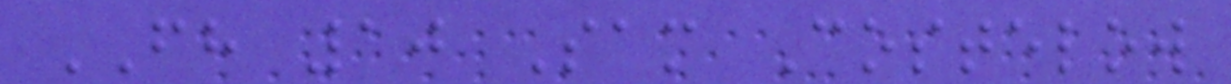FH 10 Sam Costelow
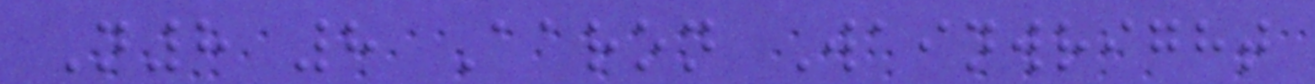N8 8 Aaron Wainwright
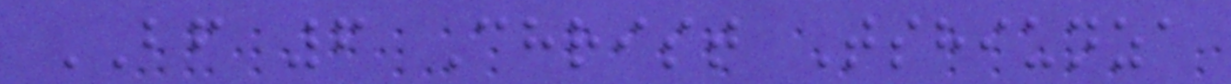BF 6 Christ Tshiunza
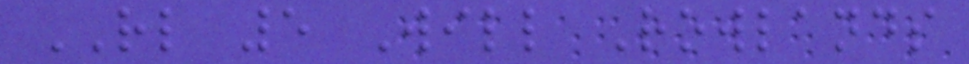RL 5 Will Rowlands
